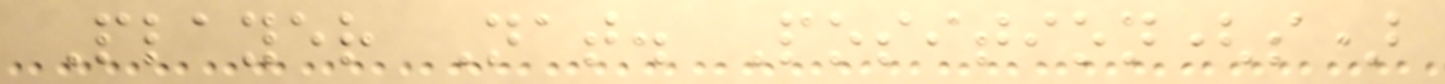Player Nat. Position(s)
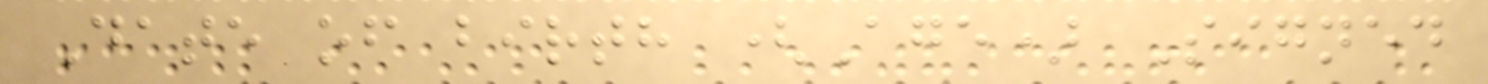Date of birth (Age) Signed
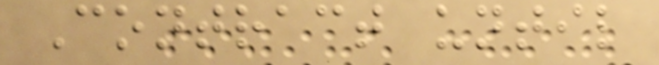Contract until
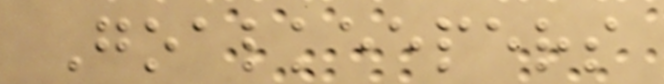Goalkeepers
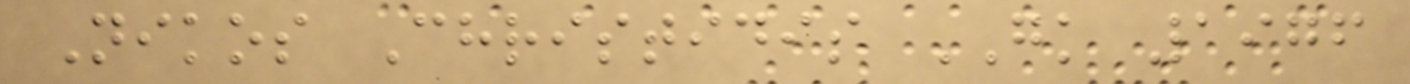Nikos Christidis GK 1976
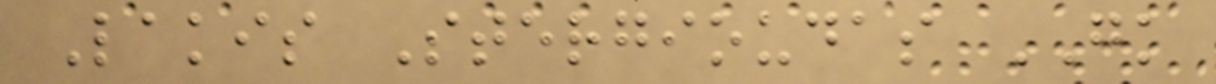Lakis Stergioudas GK
